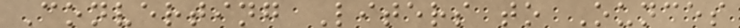Converting Liters to Ounces
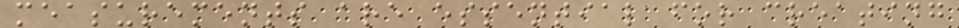measurements are essential for creating
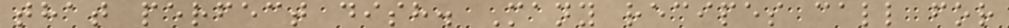that perfect dish. Many recipes call for
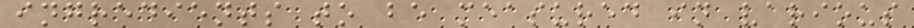ingredients to be measured in various
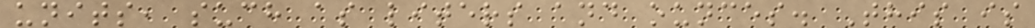units, such as liters and ounces. This is
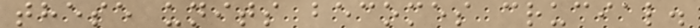these units becomes crucial.
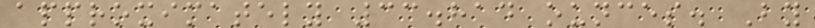approximately 33.814 ounces. By
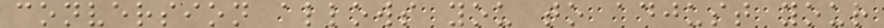conversion allows you to adjust your
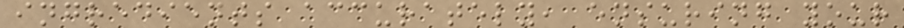ingredients accurately, ensuring your
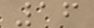16
